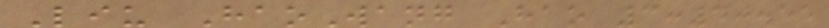Liu HaoWang Hao 3:40.55
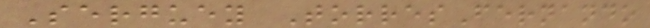Serguey TorresFernando
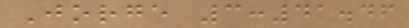Jorge 3:41.46
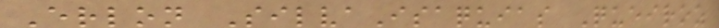Erlon SilvaIsaquias Queiroz
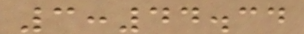3:44.34
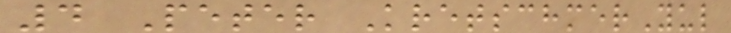4 Peter KretschmerYul
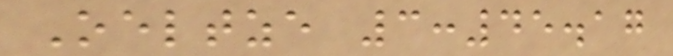Oeltze 3:45.17
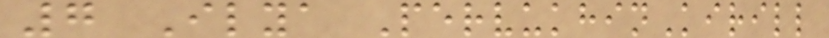7 Ilya PervukhinKirill
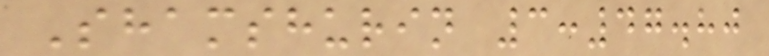Shamshurin 3:47.80
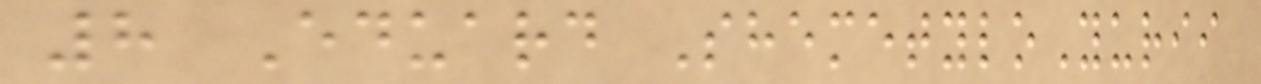8 Eduard ShemetyloYurii
